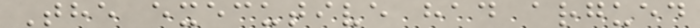The executive had argued
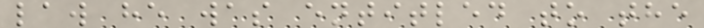law he was entitled to the
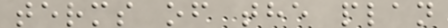terms of the plan
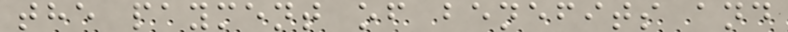the payment of benefits and
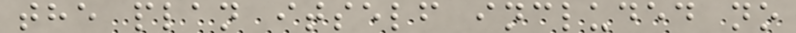the plan itself included no
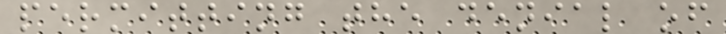permitting the denial of
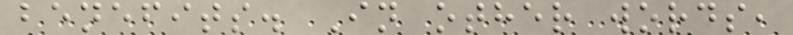benefits. In other words,
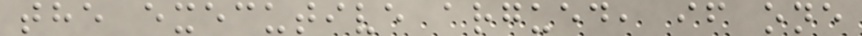the executive argued, if one
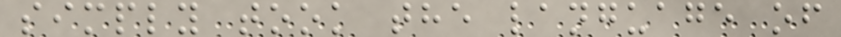simply took the language of
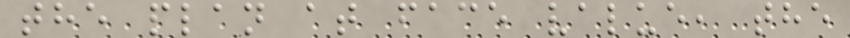the plan at face value, the
